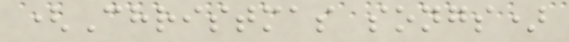(Christmas songs)
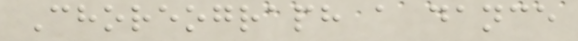Choreograph a dance
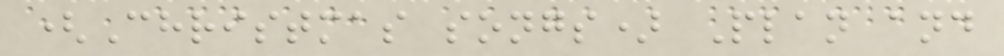(Christmas songs) Plan and
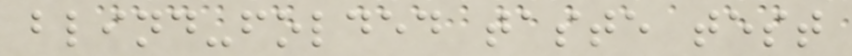blind-folded taste test
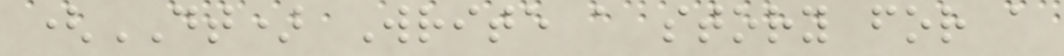(DT) Write a story for a
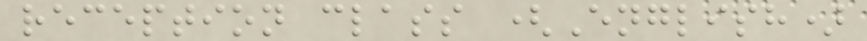reception class (English)
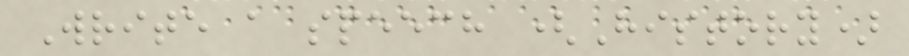Write a speech (History)
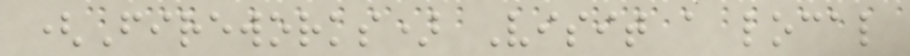(Fireworks) Visit a local
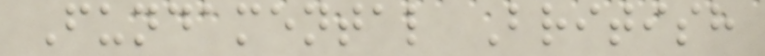Fundamental British
